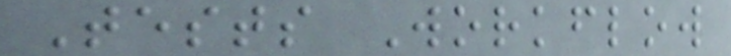Tests Workflow
